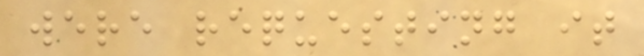were requesting it
